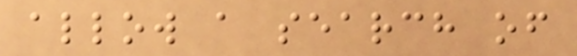allow a search of
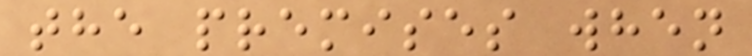the premises when
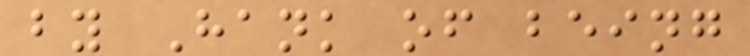by Hank of being
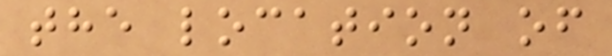the location of
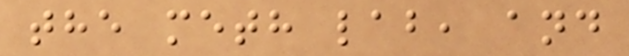the meth lab, and
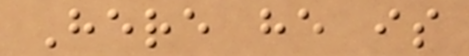Here he is
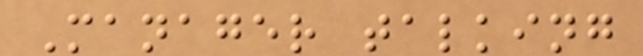Manager talking
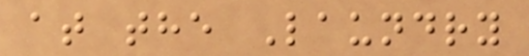at the Laundry
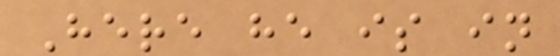Here he is in
